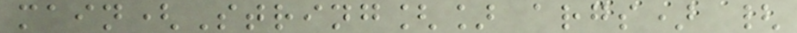main(String[] args) {
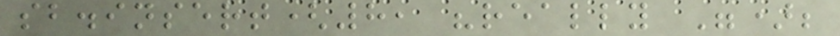sb.insert(8, "really ");
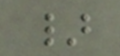}
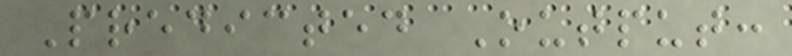Predicted Output:
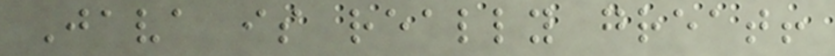Java is really great!
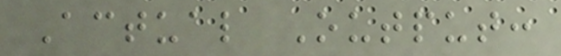Actual Output:
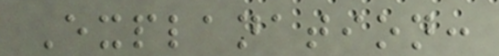Explanation:
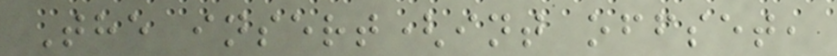The insert(int offset,
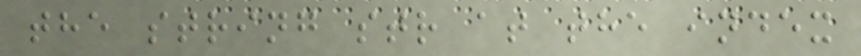the string str at the index
